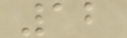12
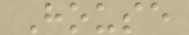House
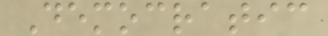Democratic
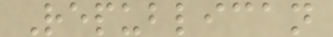Republican
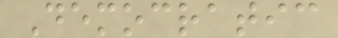Democratic
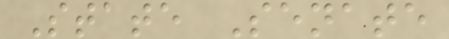State Senate
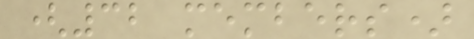(32 members)
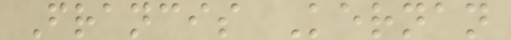Francis Kernan
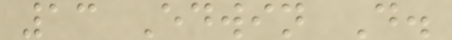13 Edwin D.
